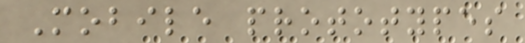Mobile prototypes
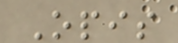Opis
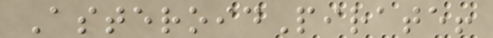AsteroidPirate!
